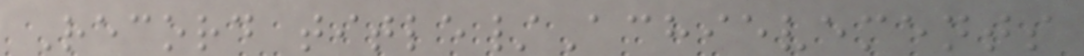Record title/Achievements
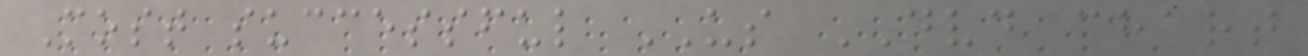Most successful US DVD chart
